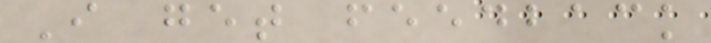I get feedback
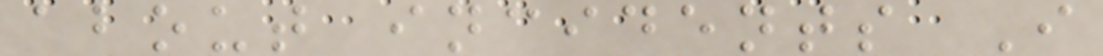about incidents I
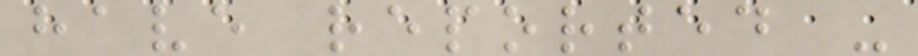have reported -
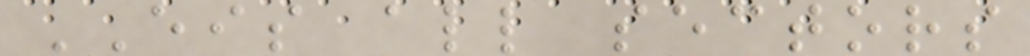EIS all sectors
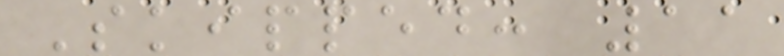Skipped: 11
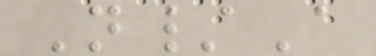N/A
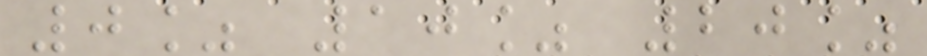0% 10% 20%
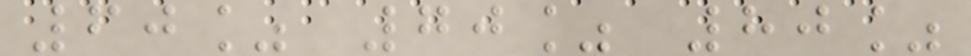60% 70% 80%
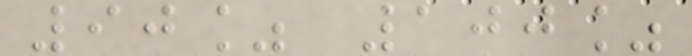90% 100%
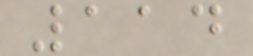114
